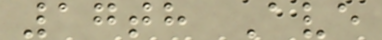17th Ave
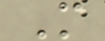M
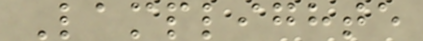Lamplighte
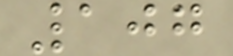107
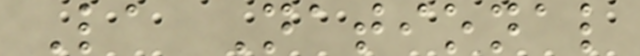La National
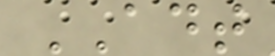ADT
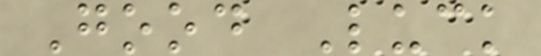Good Luck
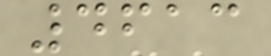4613
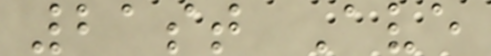21st Ave
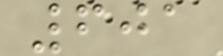601
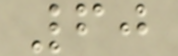60
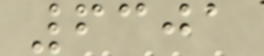6301
